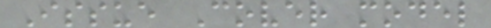Issue Cover model
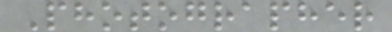Photographer
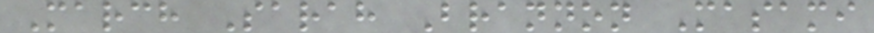March Sarah Brannon Masami
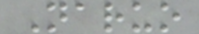Naruo
